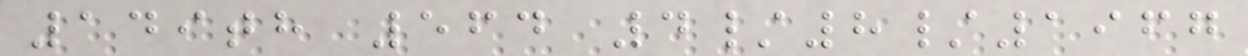149th 564 4/8/1967
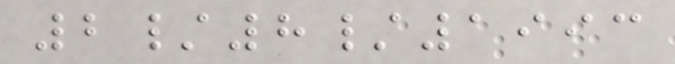2/8/1993
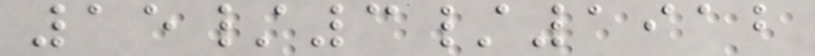15/3/1912
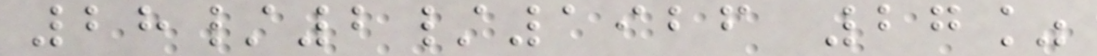28/2/1926 27%
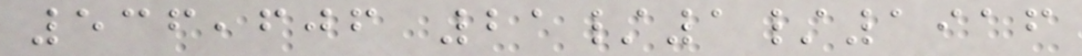536,606 21/1/1916
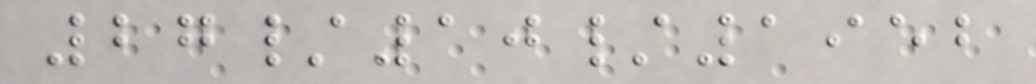27/10/1952
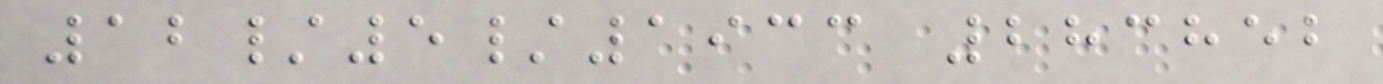12/5/1933 283852
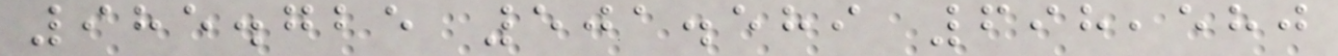985.725 501.589 698,580
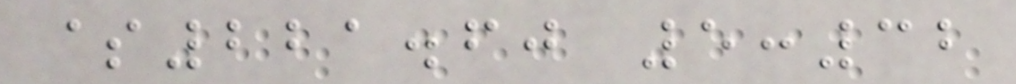$221.60 5:32
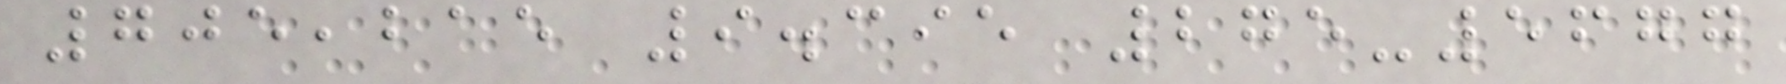705,215 9.395 275-5677
